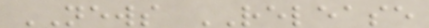NEWS RELEASE
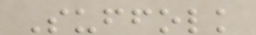Suffolk
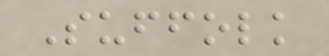Suffolk
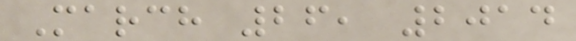March 26, 2014
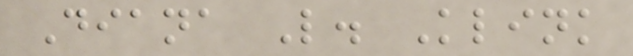Diana L. Klink
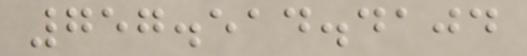757.514.4104
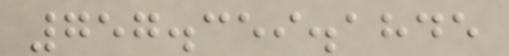757.359.1845
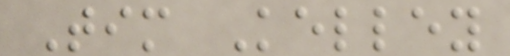Tim Kelley
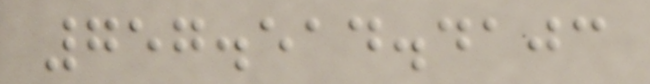757.514.4103
